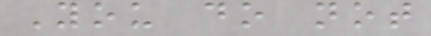You do not
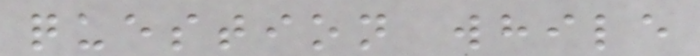question while
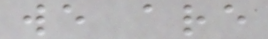we are
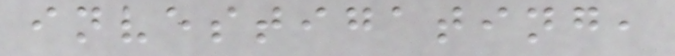investigating,
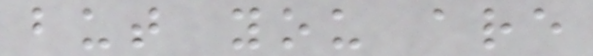but you are
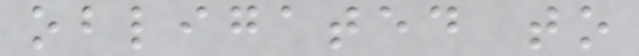obligated to
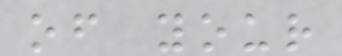of your
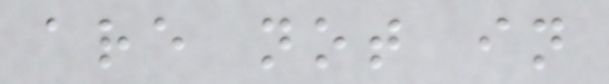are not in
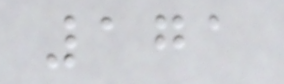171
